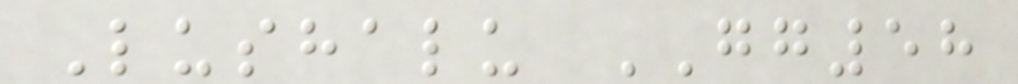Lushalu GG58
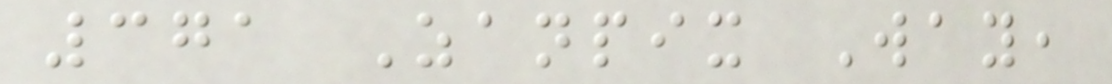371 Zanpix Way,
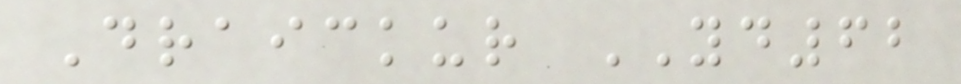Draickur YD62
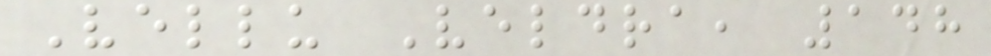Vellu Veldra, 148
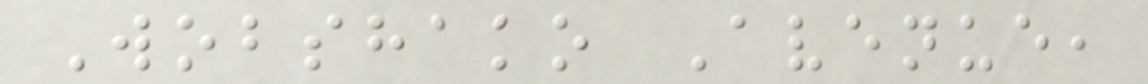Wobshako Avenue,
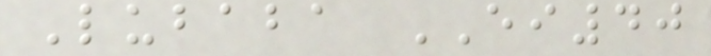Lubaba EI40
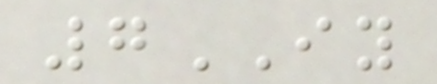7IY
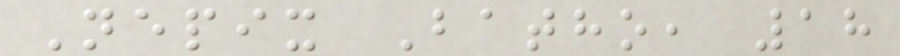Nepix Batho, 18
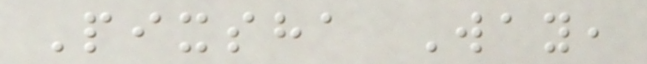Pixsha Way,
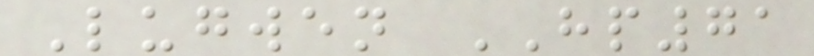Lugwen HP71
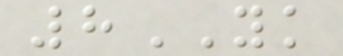8YK
